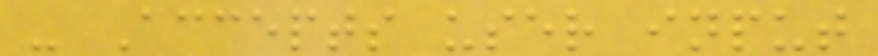- Accepts user input
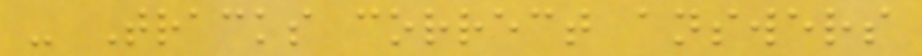- Tracks correct answers
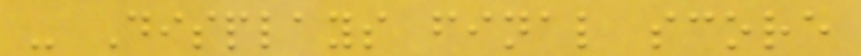- Displays final score
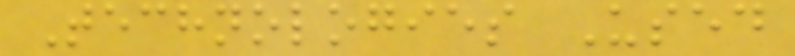Technologies Used
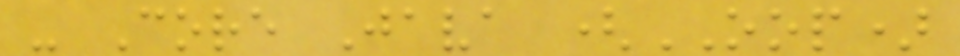- Core Java (OOP)
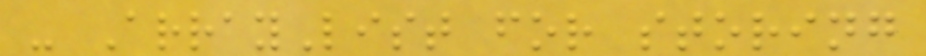- ArrayList for storing
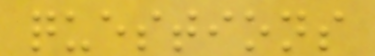questions
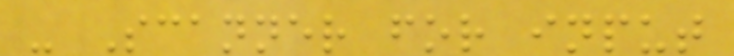- Scanner for input
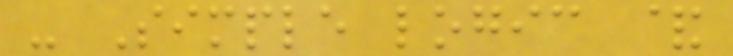- Simple logic &
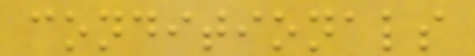conditionals
